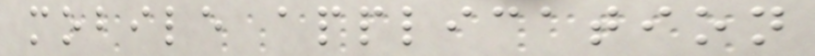mobile application
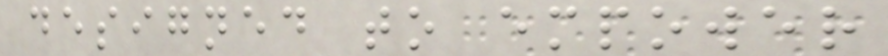designed to empower
